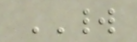WORLD
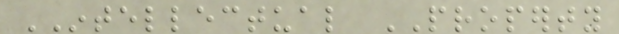INTELLECTUAL PROPERTY
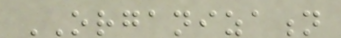ORGANIZATION
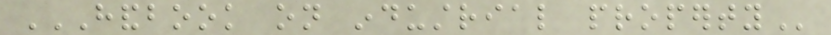HANDBOOK ON INDUSTRIAL PROPERTY
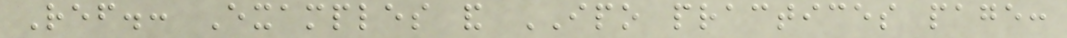Ref.: Examples and IPO practices page:
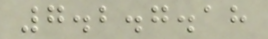7.2.7.18
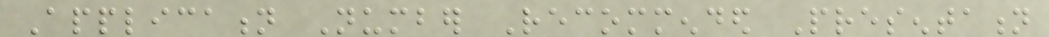Application Number Recommended Presentation
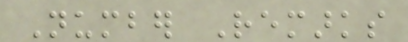Number Remarks
